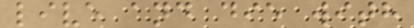live and die with
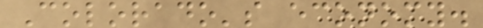Colorado's economy.
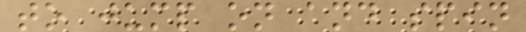to jump on and spin
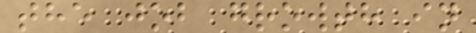the job growth in
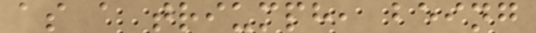as a triumph, being
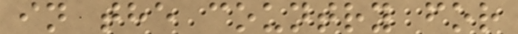in the country for
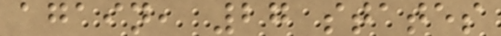again, 27 states
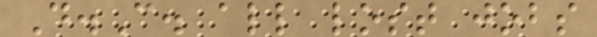D.C. all lost jobs
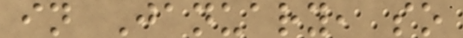in January, so
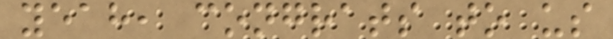yeah, congrats to us
